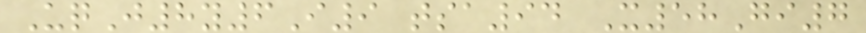UqJ8y6I9 tsa94 X58Gi7
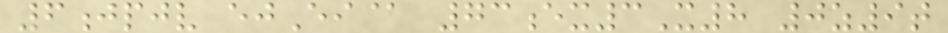6jpjv ejEi@ 73ex3X8 0z9t
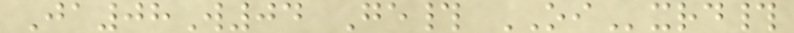Ja08W04 Ge# OIxrd#
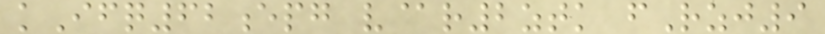kIfq62epg v@r2ztk fRzj9
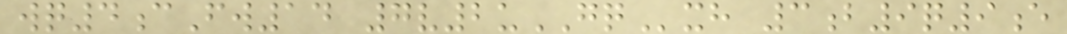wq4cFw14 7v2uGQxh 3b9q9e
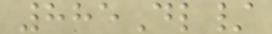885Dl/
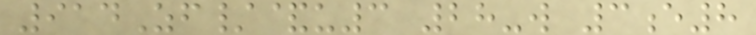914Zf/&u3 28-w 3e8
